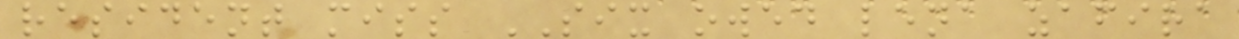resident miss SIX owed lena zafira
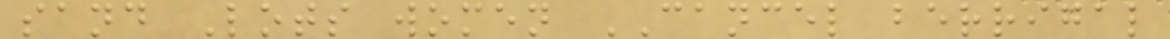sand Lots women CANCEL berrigal
